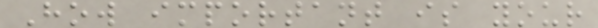How important is your
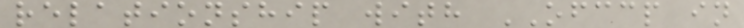relationship with OFCCP in
